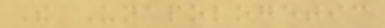The Unapologetic
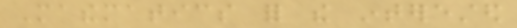Mathematics for the interested
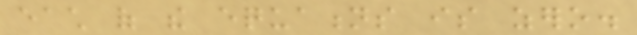each of the equations is zero.
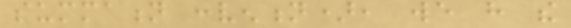summation convention), we have the
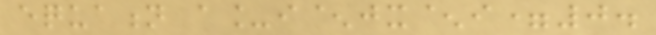equation a_i^jx^i=0.
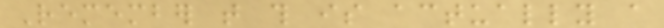Remember that this is actually a
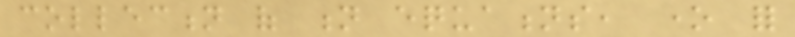collection of n equations, one for
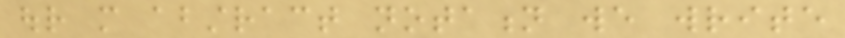our more abstract notation we write
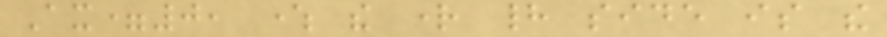Ax=0, where the right had side is the
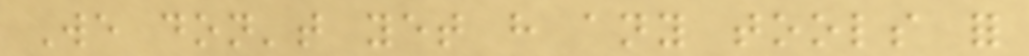We don't yet have any tools for
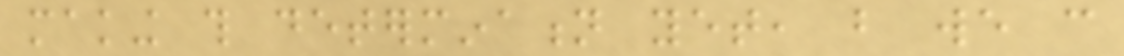making this determination yet, but we can
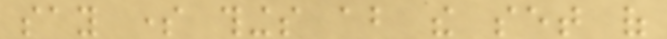say some things about the set of
